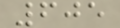605
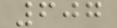607
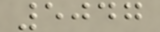5047
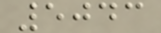5043
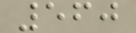560
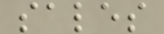sales
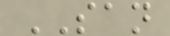SAN
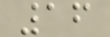16
